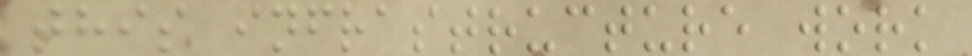this infrastructure work
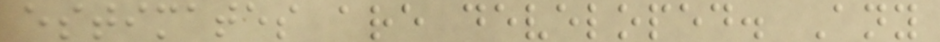estimates are developed. Any
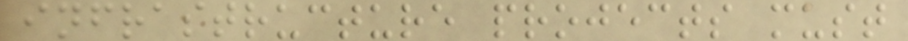infrastructure projects must
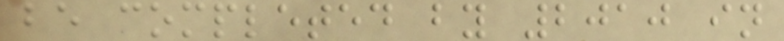be completed by 2010 in
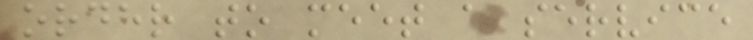order to meet a service
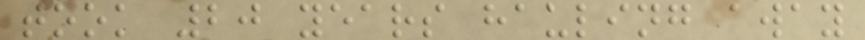took 20 years hauling away
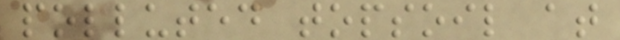polluted topsoil at
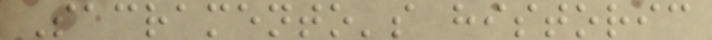Sacramento's historic
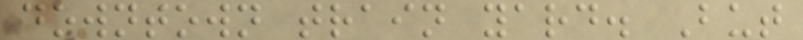downtown train yard. But
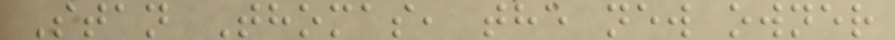Stan Thomas, the new owner
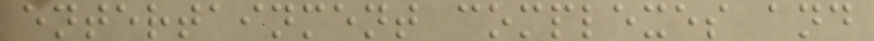entertainment complexes and
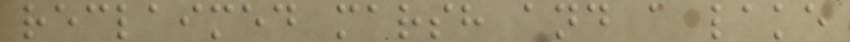reclaimed marsh and a lake
